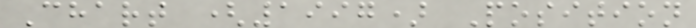Chart (1997) Position
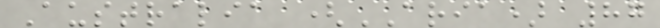Australia (ARIA) 87
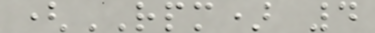(RPM) 4
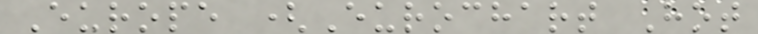Europe (Eurochart Hot
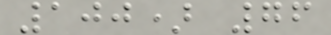100) 76
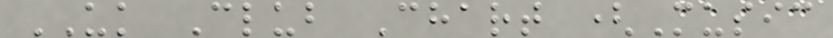UK Club Chart (Music
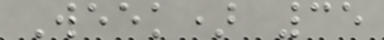Week) 35
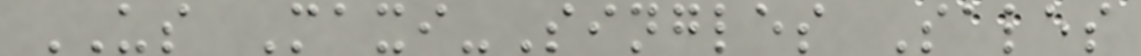US Maxi-Singles Sales
